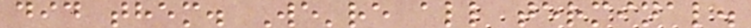did them. We're all terminal.
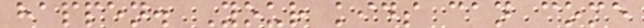happen. Your kids can come
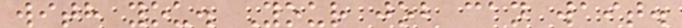with you. Your job can wait.
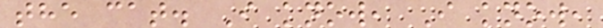the cat. I know, I know,
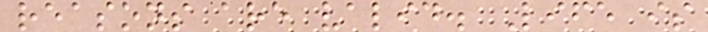reasons are valid. Life is
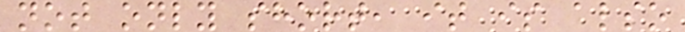not only short, it is also
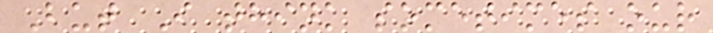But I think sometimes our
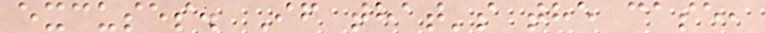excuses. If that's the case,
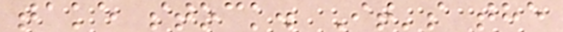take stock. It's the
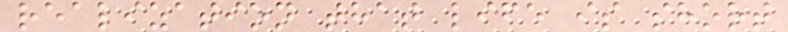realization that life is short
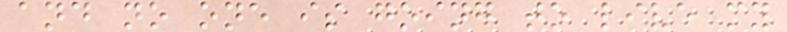and no one is going to live my
